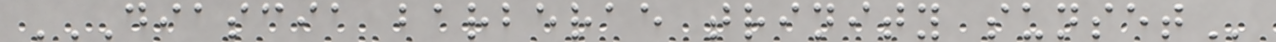DIASCIA BARBERAE TRINITY SUNSET
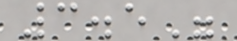3.5"
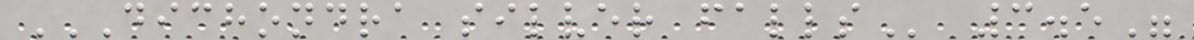DICHONDRA SILVER FALLS 3.5"
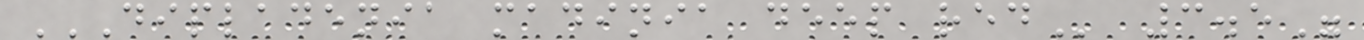DIPLADENIA MADINIA DEEP RED 3.5"
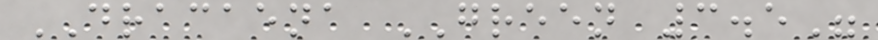DRACAENA GREEN 3.5"
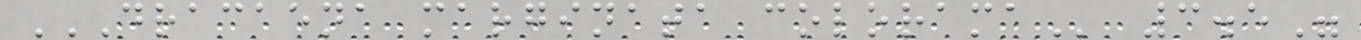DRACAENA MARGINATA COLORAMA 3.5"
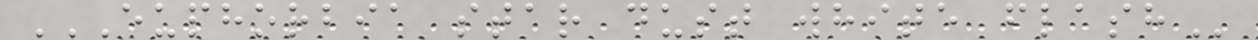EUPHORBIA STAR DUST WHITE FLASH
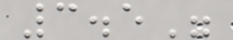3.5"
